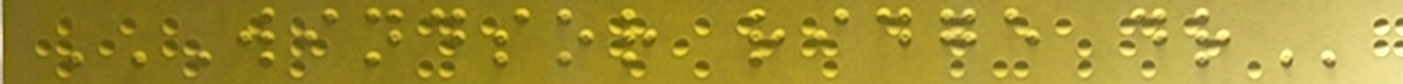WINDSOR RIDGE DR
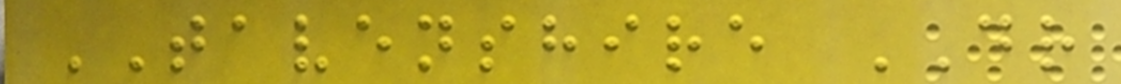TAVENSHIRE DR
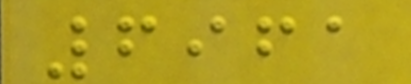6961
